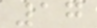17
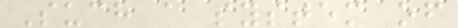Such a system of
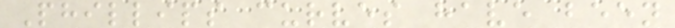Phillips curves have been
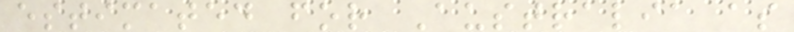estimated for Australia as
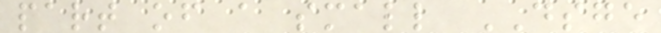part of a small DSGE
